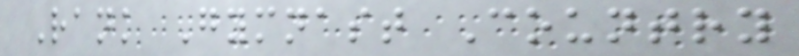Rank Gymnast Country
